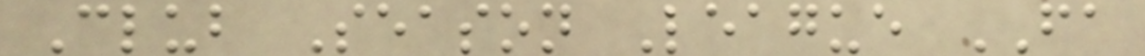Club Season League FA
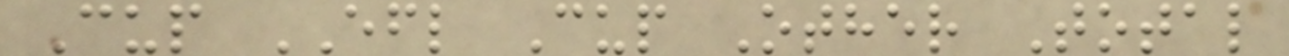Cup EFL Cup Other Total
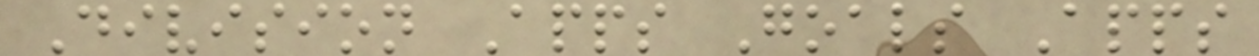Division Apps Goals Apps
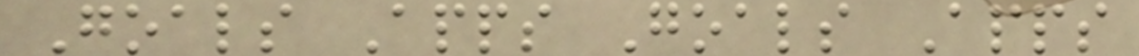Goals Apps Goals Apps
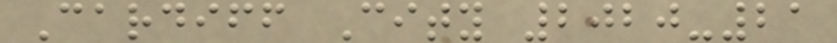Cardiff City 2020-21
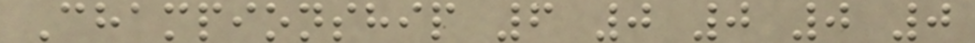Championship 6 0 0 0 0
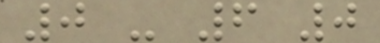0 - 6 0
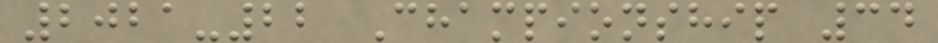2021-22 Championship 34
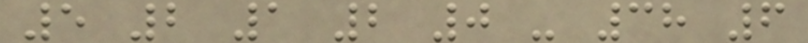5 2 1 2 0 - 38 6
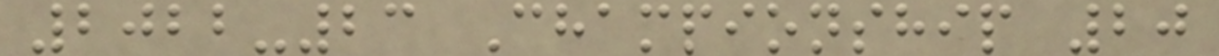2022-23 Championship 20
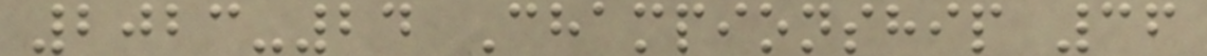2023-24 Championship 36
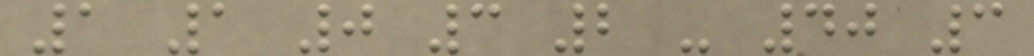1 1 0 3 2 - 40 3
